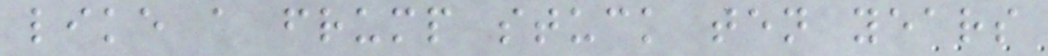like a frump stuck ten years
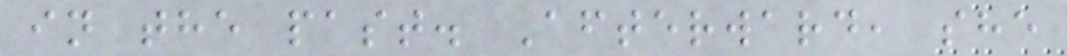in the past. Afterward, she
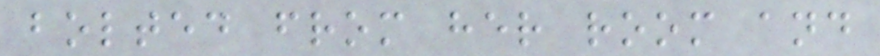bolted from her room and
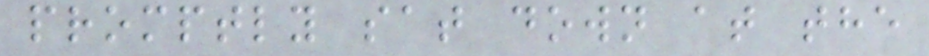promptly sat down at the
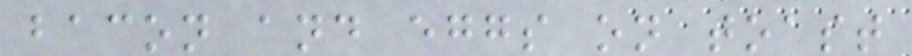bacon and eggs on toast
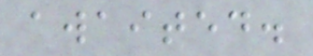awaited.
